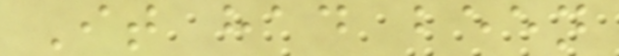It had been
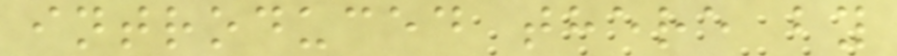introduced there by
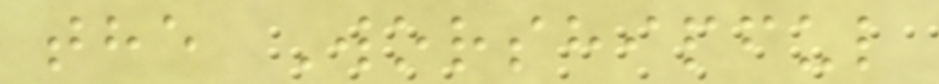the Worshipful
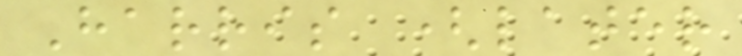Harris (later
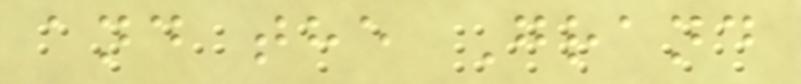and the Grand
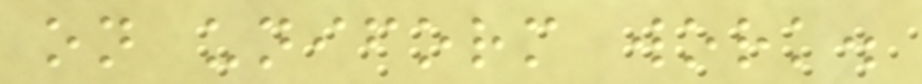on uniform work.
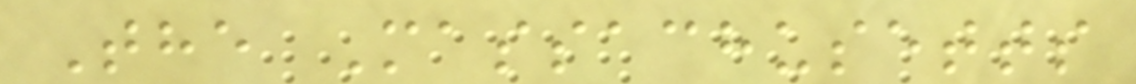The Massachusetts
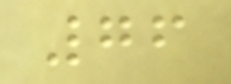76
